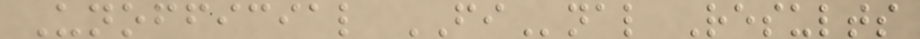Unofficial FInal Results
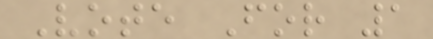Vote For 1
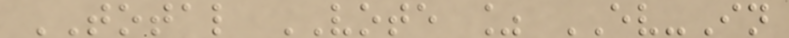TOTAL VOTE % EV-In
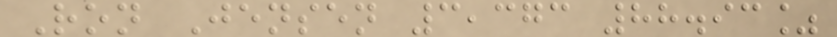Ron Jensen 3,373 88.93%
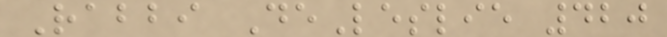Rabbi DeLeslie 420
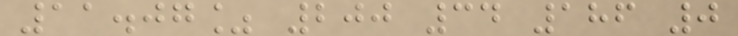11.07% 200 34 186 0
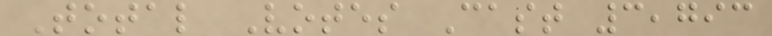Total Votes Cast 3,793
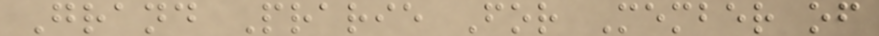Grand Prarie For Member of
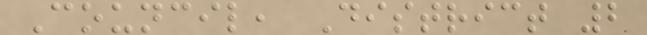Council, District 2
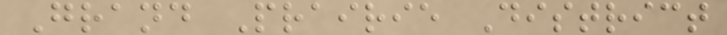Grand Prairie District
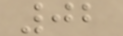02
